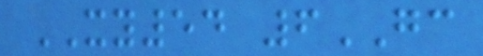XY54 6GC
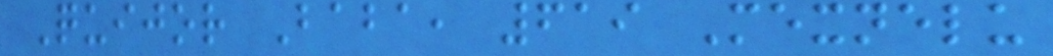Quijor Baba, 619 Mexnelu
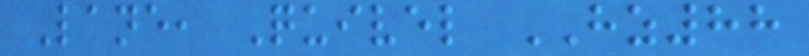Lane, Quivel HZ88
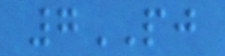7PJ
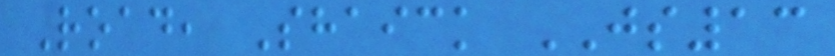Road, Shaick JS13
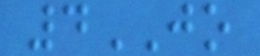4JO
